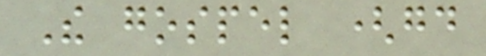The gospel (good
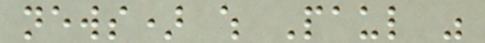news) which Paul was
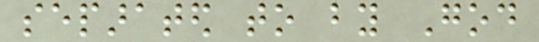separated to by God
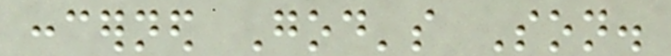concerned God's Son.
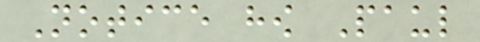Notice how Paul
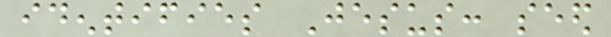identifies Jesus: seed
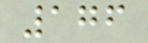176
